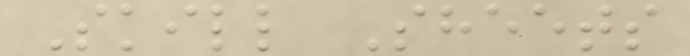Skill Sheets
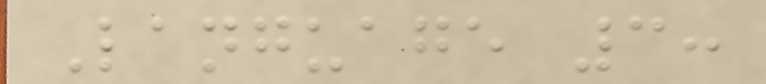Language 3:
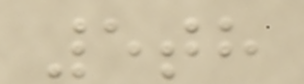5th
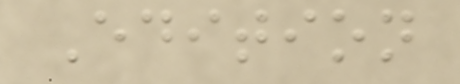Edition
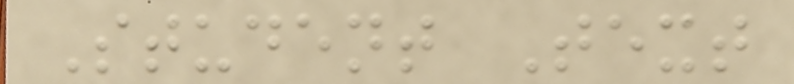Student Text
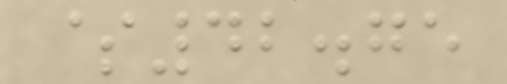$42.75
